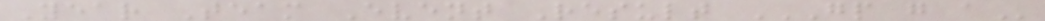Year Team Event Result GP G A
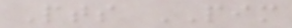Pts PIM
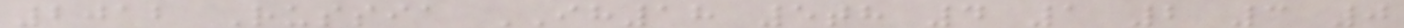2012 Russia IH18 5th 4 1 2 3 0
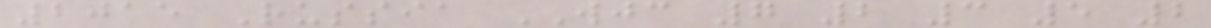2015 Russia WJC 7 2 3 5 2
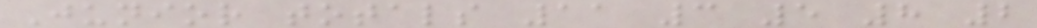Junior totals 11 3 5 8 2
